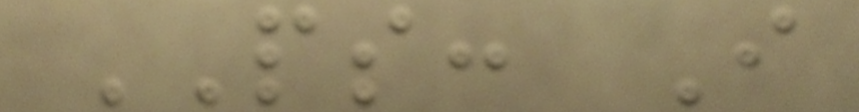PS: I
